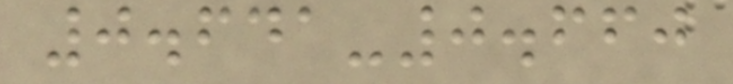0.641-0.660
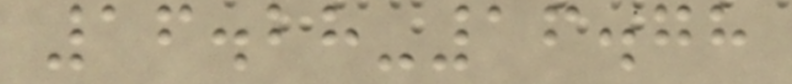16.28-16.78
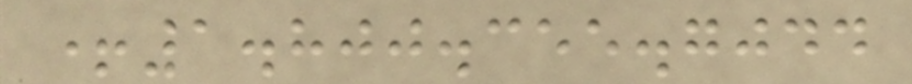+1.800.355.7044
